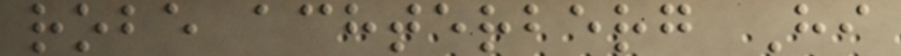robe achterberg Hi
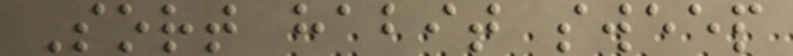Sort habit sweep
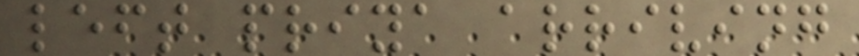left priya arriving
